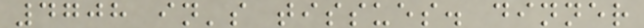4708 in's tissues. dinner
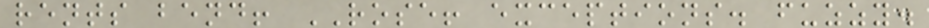rents bend! ROSE! exceptions. fuzzy.
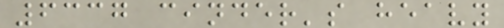6337 cinder's heavy
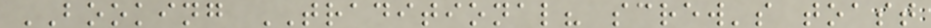BOOKING TRADITIONAL? screw's toast
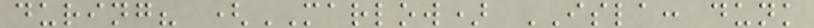during? (MARLOW) ISLA: dunk
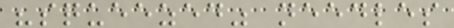"squeezed" needles
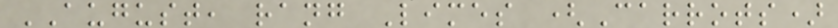AUGUST, rang Limes (Carrots)
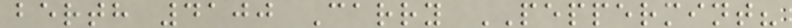berth 4100 Carry PEPPERMINT?
